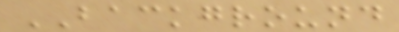BACKGROUND
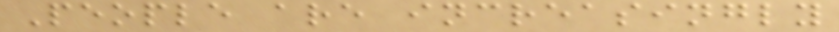People are increasingly
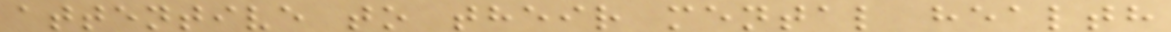attentive to their mental health
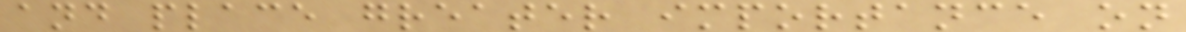and place greater importance on
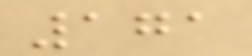171
